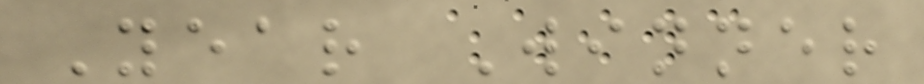Year Winner
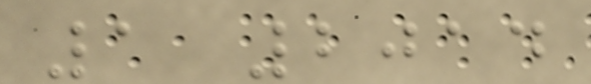1 2014
